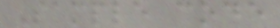Sample code
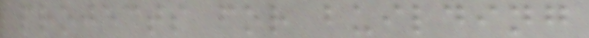projects for building
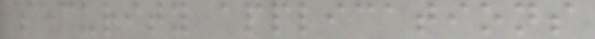security applications
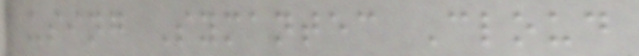using Symantec Cloud
